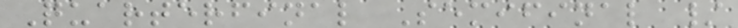Quarterfinal Semifinal /
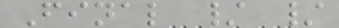Final / /
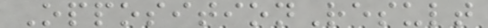OppositionResult
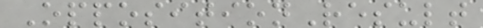OppositionResult
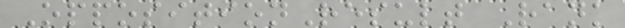OppositionResult Rank
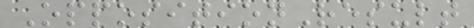OppositionResult
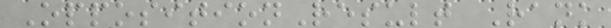OppositionResult Rank
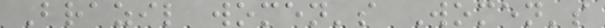Brazil women's Women's
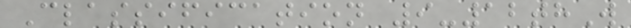Classification 9-12thW
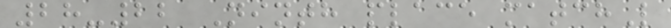28-22 Ninth place matchL
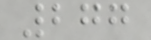277
